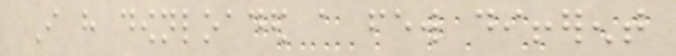I have downloaded a few different
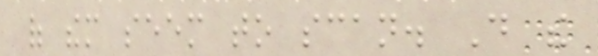of them seem to scan. Do the
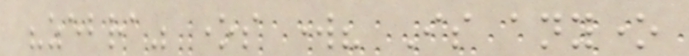"zebra" ones work? Is anyone
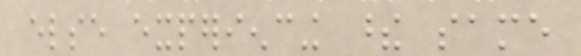else experiencing these same
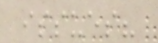issues?
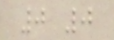0 0
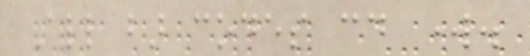All bar codes could work.
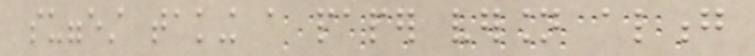suggest taking a paper version along
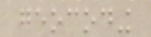geocoding
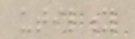utility
